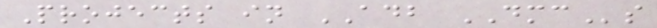Projects in ADB DMCs
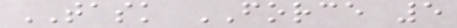TASK FORCE 5
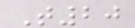T20
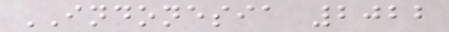INDONESIA 2022
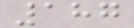187
